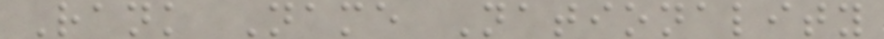Rank Name Nationality
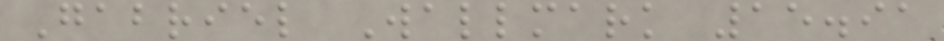Gabriel Wallmark 15.91
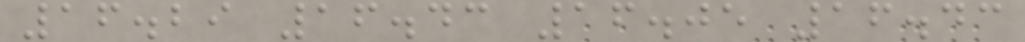16.29 16.43 16.05 16.43
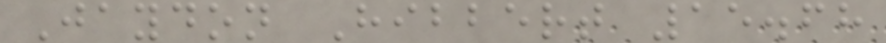Jaydon Hibbert 15.68
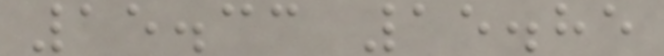15.33 15.85
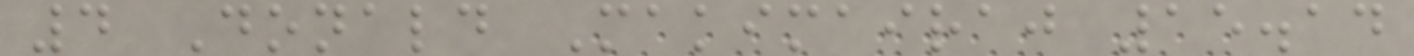4 Donald Makimairaj 15.14
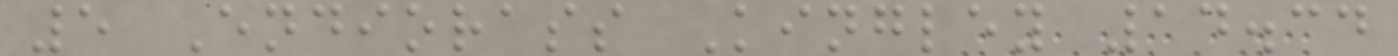5 Endiorass Kingley 14.34
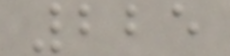225
